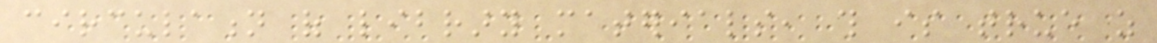circulation of library materials, this is true as
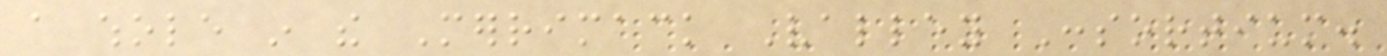a whole in the Merrimack Valley Consortium.
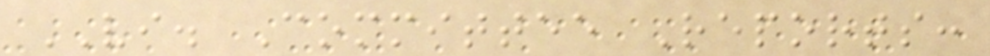VI. Committee Reports:
